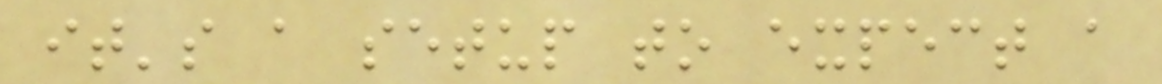it's a setup to expect a
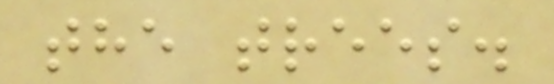the trees.
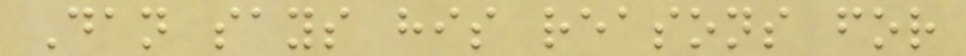Dan says his reasons for
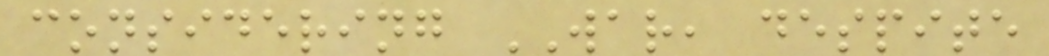considering WAR, despite
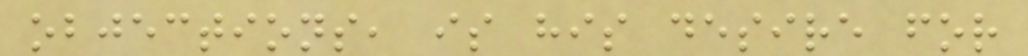objections, is his desire for
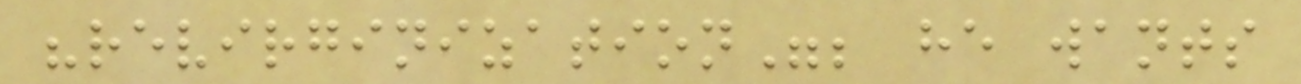"revirginization"; he wants
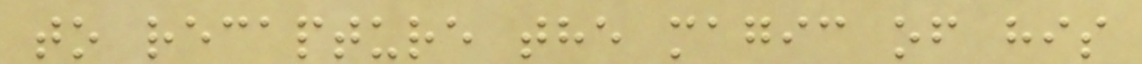to recapture the magic of his
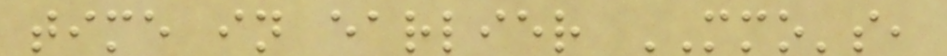time in earlier MMO's,
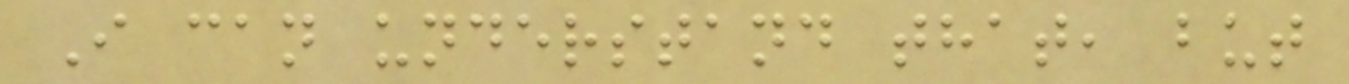I can understand that, but
